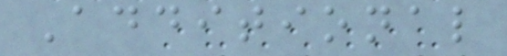Additional
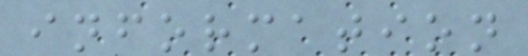information
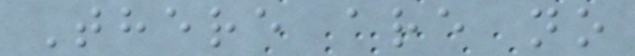There are no
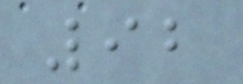92
